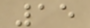15
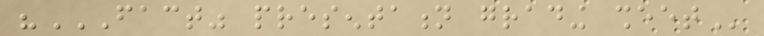"FACT" PRESENTATION GRADING SHEET
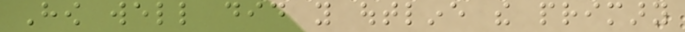How well did you outline the primary
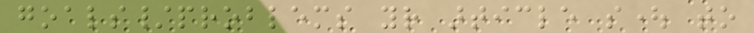goals/problems your article sought to
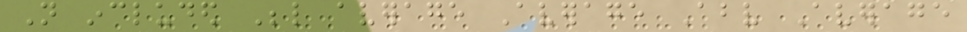Not included Below average Average Above Average
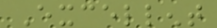Excellent
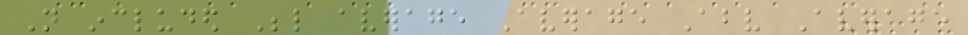Not included Below average Average Above Average
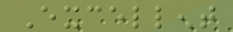Excellent
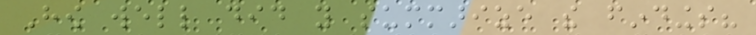How well did you summarize the findings?
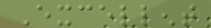Excellent
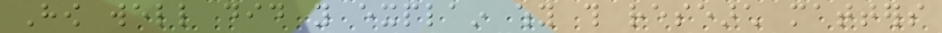How well did you explain why this research matters
